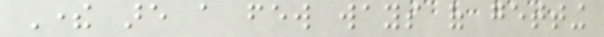There are a few ways of getting
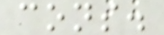cons.
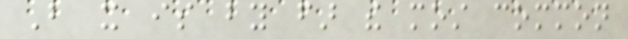But it is by far the most common
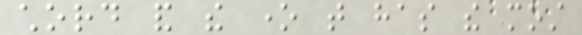chord and the one that has the most
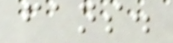fans.
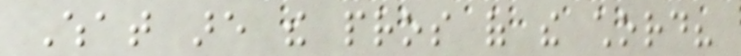What are the pros of the chord?
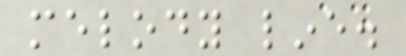melody line.
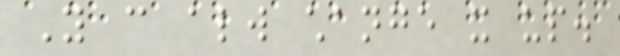You can always change it up.
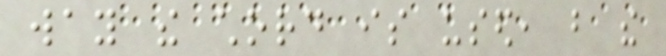way the chord is used, but the
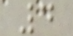4
